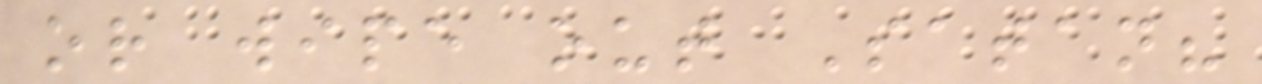or wipe out Satan?
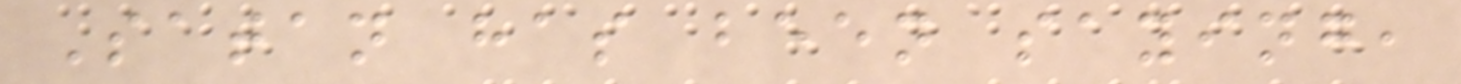Satan has been saying,
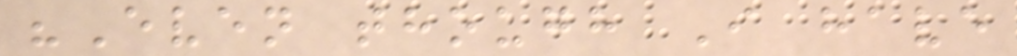"Even though I have
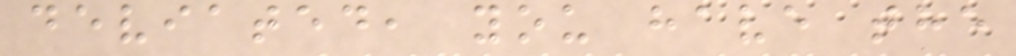deviated, you have the
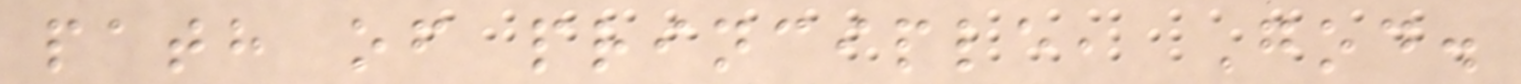path of principle, God.
